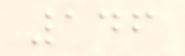146
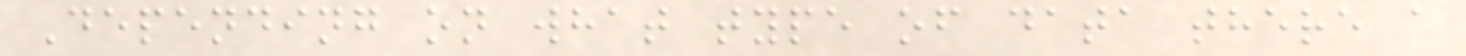Depending on what type of data there a
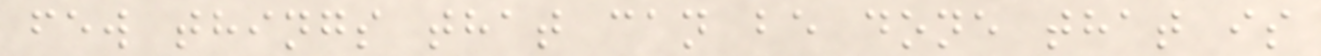few things that can be done that is
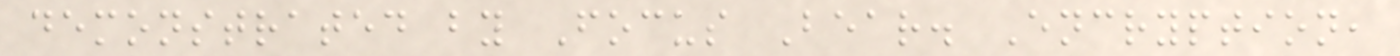demonstrated by Focus Bear. Encryption,
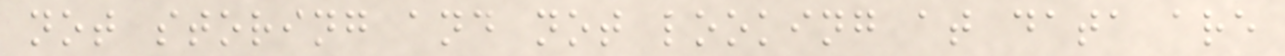not storing and not looking at data are
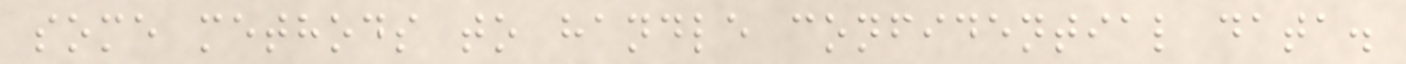some methods to handle confidential data.
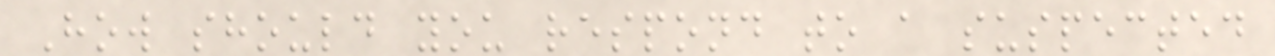How should you respond to a suspected
